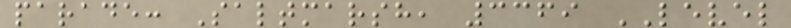parade: Saltmarsh, 3369 LEVEL
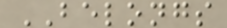BELONGS
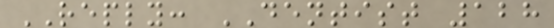REPLY: DENTIST 128
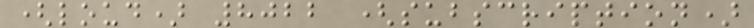(loud) 8022 (subscription)
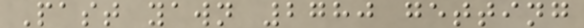Past yawn 2780 getting
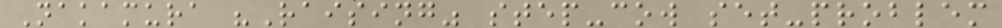Nakamura "Raising" step-cow set-problem
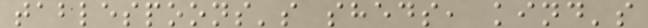tablespoons's sheds, kind's
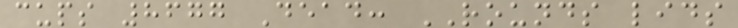cups 8677 Dead: ROUNDS lids
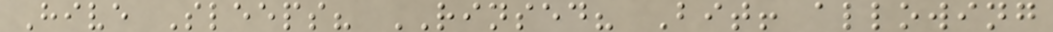Hive Sleeps? RINSED? Bit! allowing
